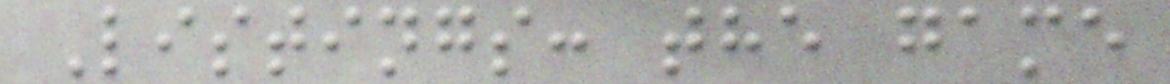Listings: the game
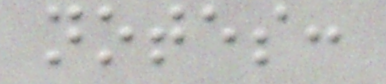notes:
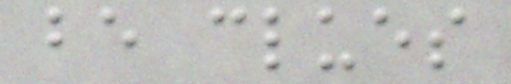be clues
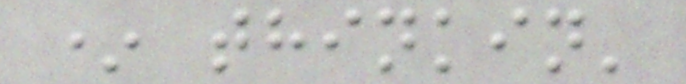* thinkin'
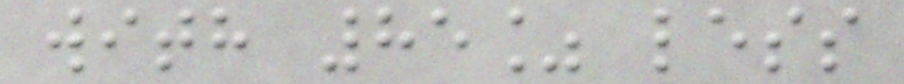with 85% less
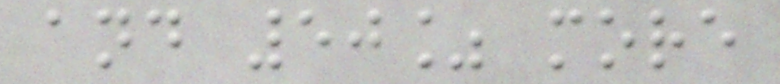and 50% more
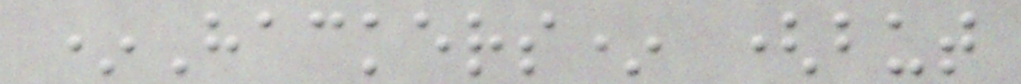*Hackers* (but
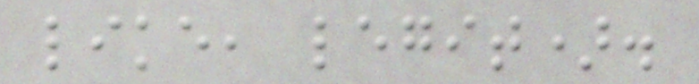like, legit).
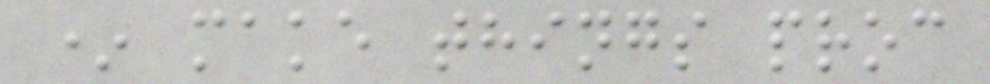* make things proc
